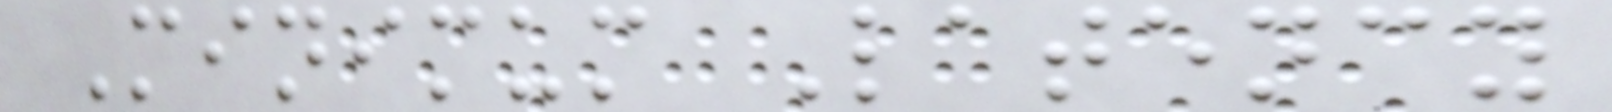Minimum Latency
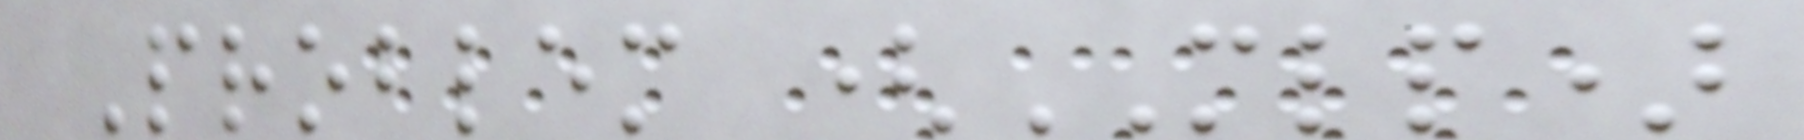Problem (MLP)
